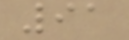91
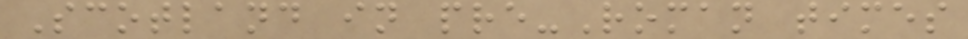Scotland in pre-Roman times
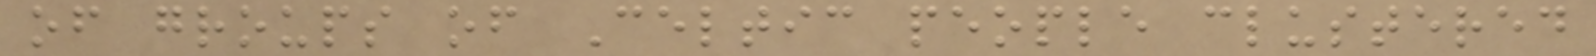of groups of Celtic people clustered
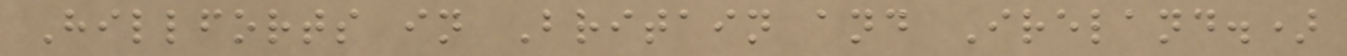Hillforts in Britain and Ireland.)
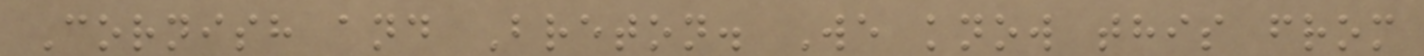Cornish and Breton. We know this from
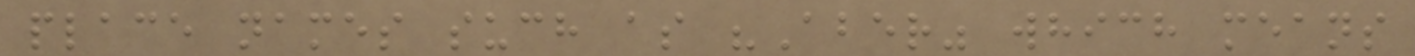place names such as "Aber" which means
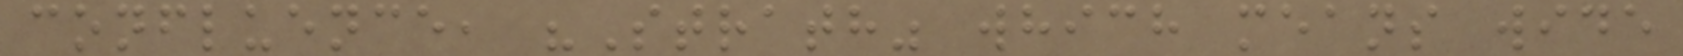confluence, "Strath" which means wide
